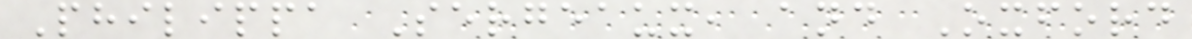Philippa Sergeaux, and Oxford
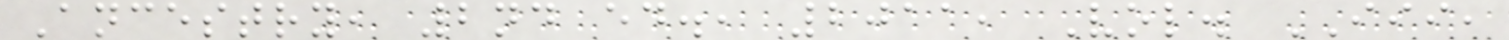Ancestry, 2nd ed., 2011, Vol. III,
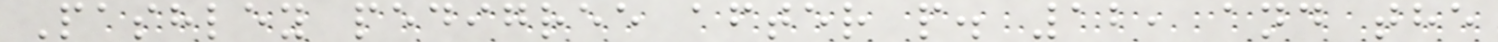Pashley pedigree after p. 12, and the
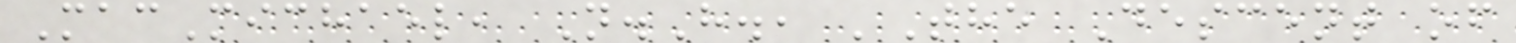MacMichael, N.H., 'The Descent of
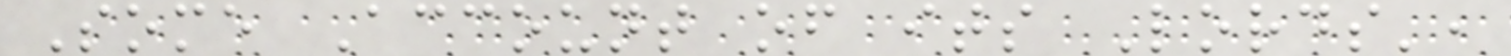Some Account of its Lords',
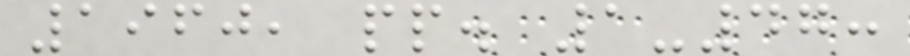1960, pp. 1-47:
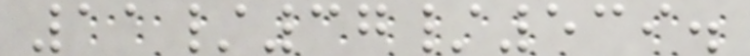11/37/539.
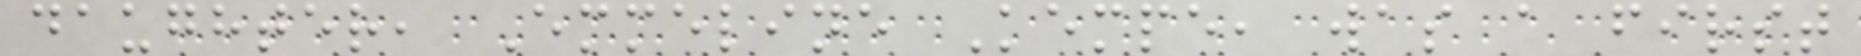daughter, Emmeline Kempe, was a first
